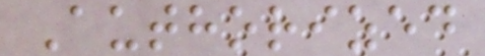Authorized
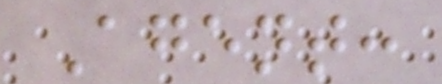Agent:
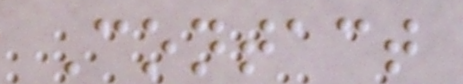Contact
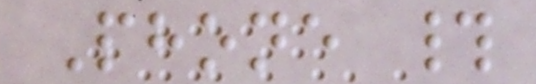Phone #
